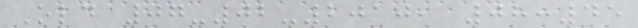Old 07-02-2010, 08:45
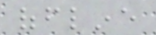offline
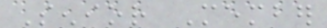Senior Member
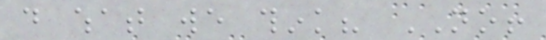do what we think? NO!
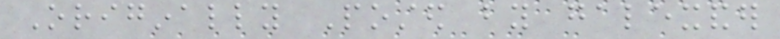Originally Posted by galexander
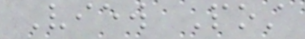View Post
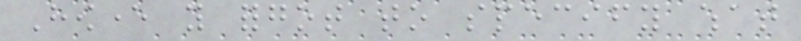However you forgot to specify what
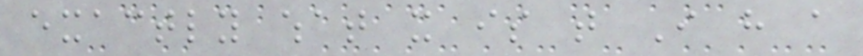exactly what it is that I have a
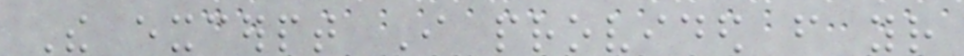The excerpt I provided from your
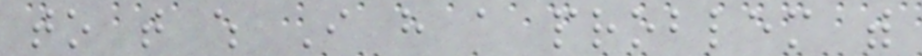to that which I have a problem with
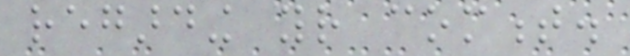regarding your comment.
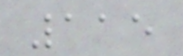115
